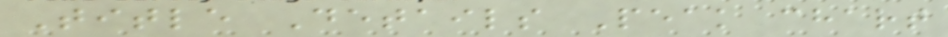Title Details Peak chart
